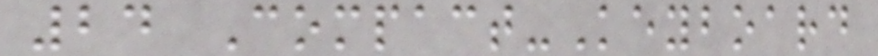24 Compact-Keyboard
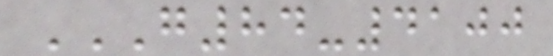G84-4100
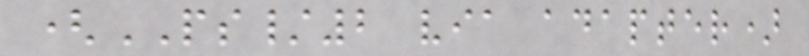(PS/2 via adapter)
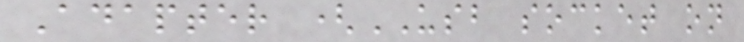Adapter (USB socket on
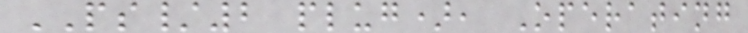PS/2 plug), Operating
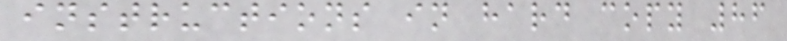instructions in hard copy 86
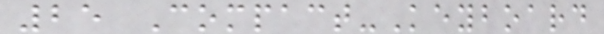25 Compact-Keyboard
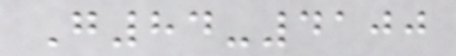G84-4100
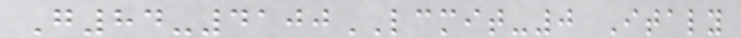G84-4100LCMIT-0 Italy
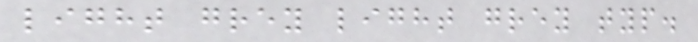light grey light grey typ.
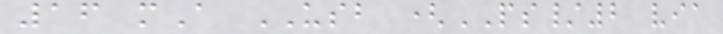16 mA USB (PS/2 via
